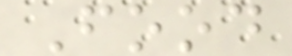Food
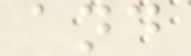and
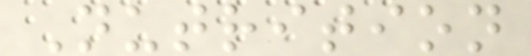Nutrition
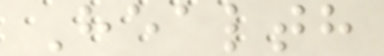Health
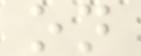on
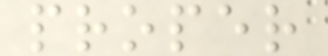proper
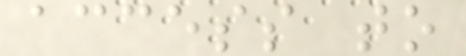access to
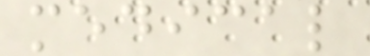medical
